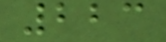223
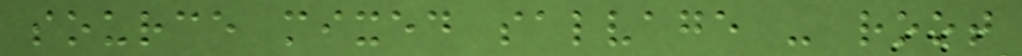source mixed salvage - root
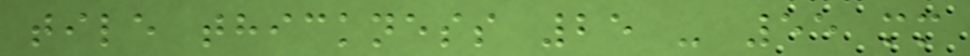tile thickness 25 - 55 mm
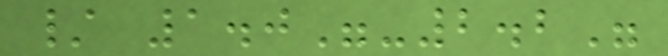/ 1.0"-2.2"
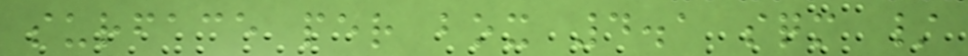surface per box 4.1 sqm /
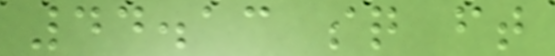44.13 sq ft
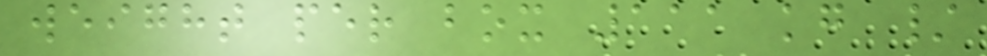weight per box 111 kg /
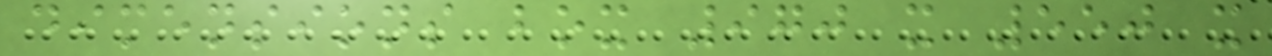dimensions box 970 x 550 x
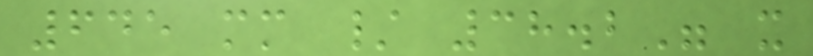645 mm / 38.2" x
